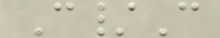C/C
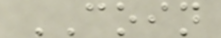COIN
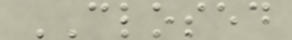CLOSED
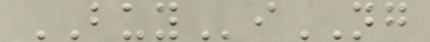BUYiNG
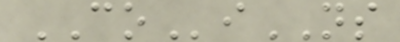COiNS
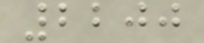2200
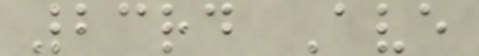23rd Ave
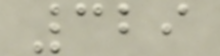329
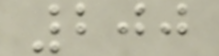200
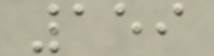159
